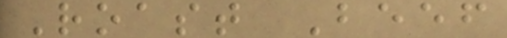Roast Beef
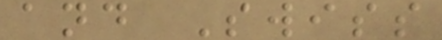and Swiss
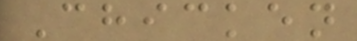Chicken
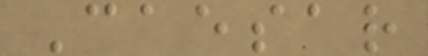Caesar
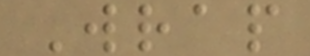Wrap
